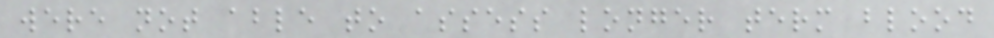were not able to assess longer term blood
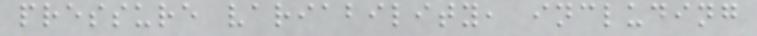pressure variability, including
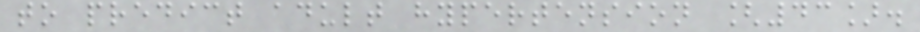to predict adult hypertension [43].
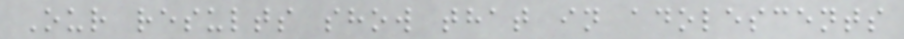Our results show that in adolescents
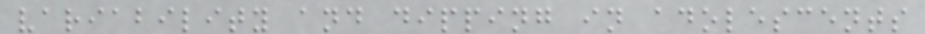variability and dipping in adolescents
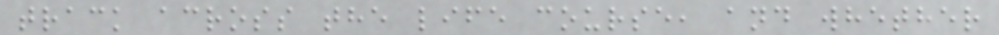track across the life course, and whether
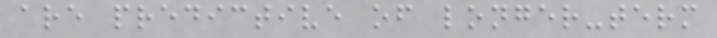are predictive of longer-term
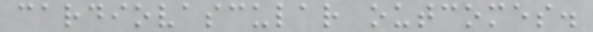cardiovascular outcomes.
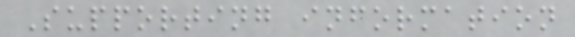Supporting information
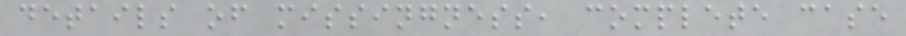details of missingness, complete case
